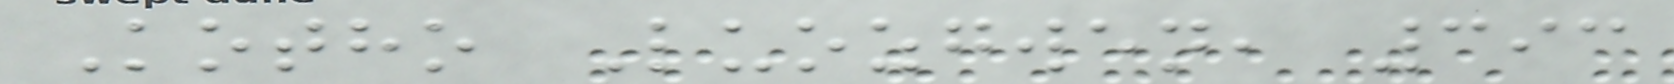Kotho Luozgwen, 393
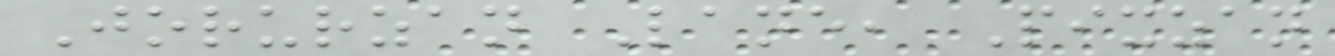Jorurzan Lane, Pixzan
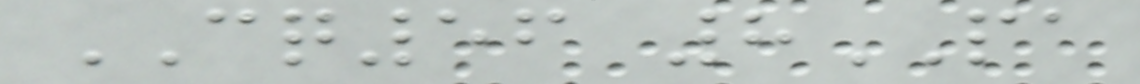CQ56 8PA
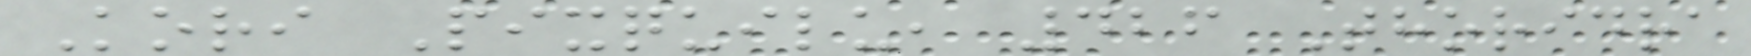Kori Pixquilu, 426 Thoridra
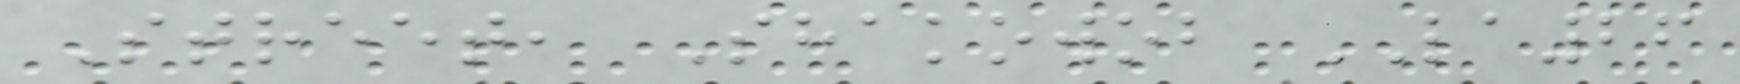Street, Shakowob LA26
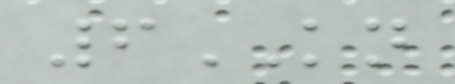6KN
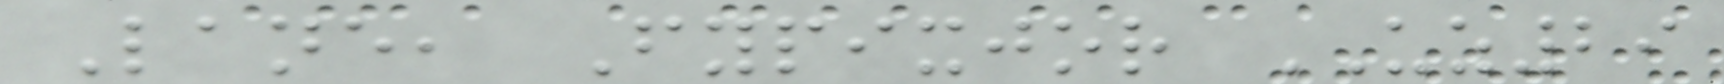Lane, Fypixjor UZ29
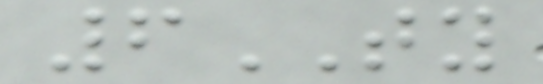6TY
